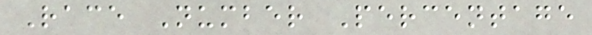Race Number Percentage
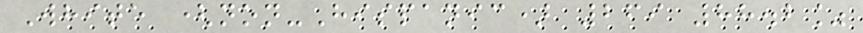White (non-Hispanic) 269 88.2%
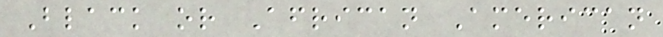Black or African American
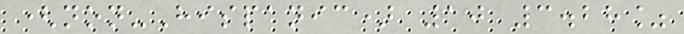(non-Hispanic) 10 3.28%
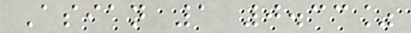Asian 1 0.33%
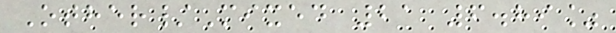Other/Mixed 21 6.89%
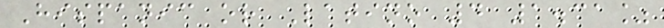Hispanic or Latino 4 1.31%
